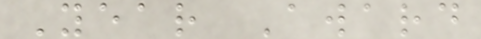Year Award
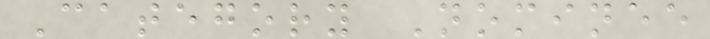Category Nominee
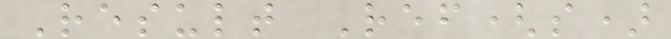Result Ref(s)
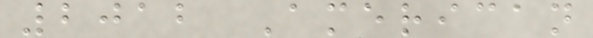2012 American
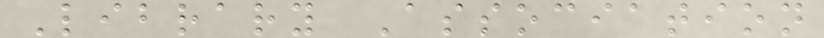Library Association
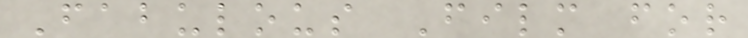Fabulous Film for
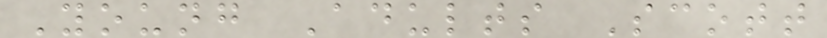Young Adults Scott
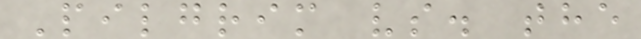Pilgrim vs. the
